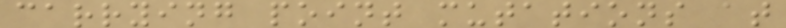carrying point mutations at
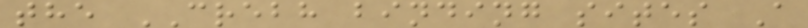the CREBH binding sites A
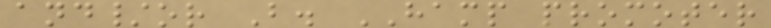and/or B. HAMP promoter
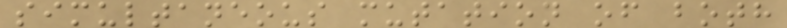simultaneous mutation of both
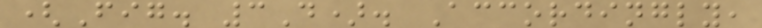(Fig. 3D). Accordingly,
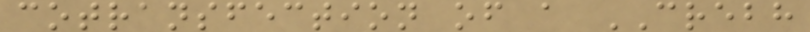cotransfection of a CREBH
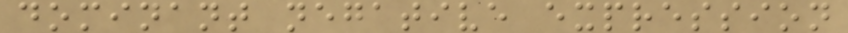dominant negative expression
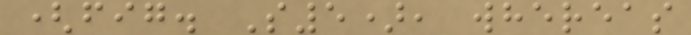(fig. S5), whereas
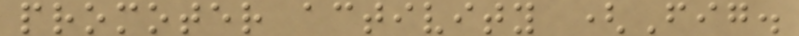promoter activity (Fig.
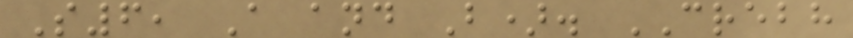S6, A and B). CREBH
